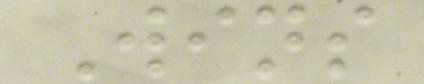Wins
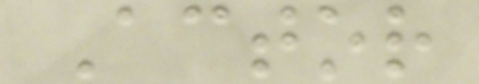Actor
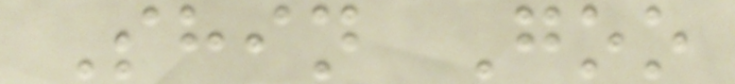Shin Goo
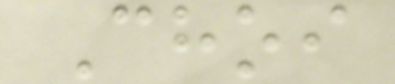Choi
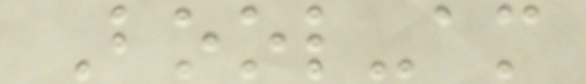Bool-am
